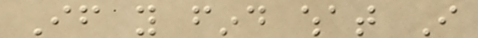If you find what I
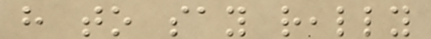have to say really
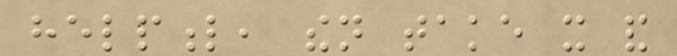helpful, then take it and
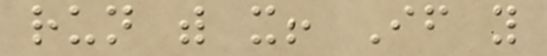run with it! If you
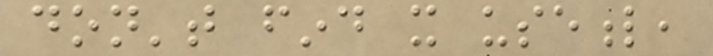don't find it useful,
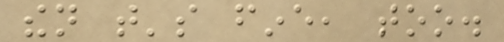then that's fine, too.
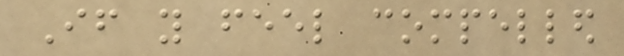If you feel compelled
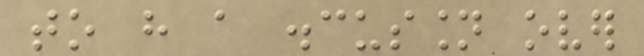to have a discussion over
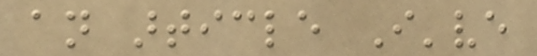an article I've
